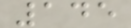145
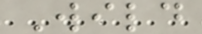Wild
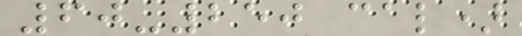60-250 cal)
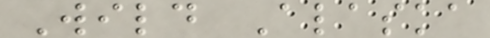Wild Alaska
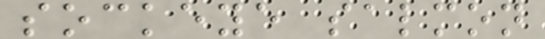sockeye salmon
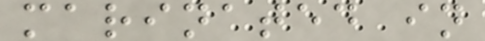marinated in
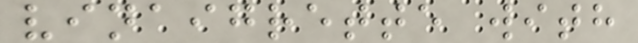vinaigrette with
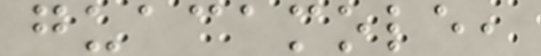guacamole,
